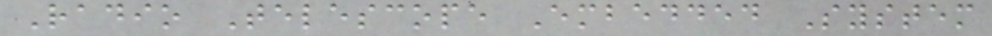Radio Telescope Embedded System
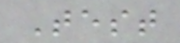Test
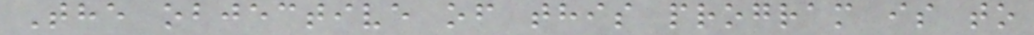The objective of this program is to
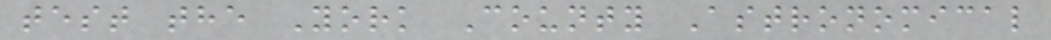test the York County Astronomical
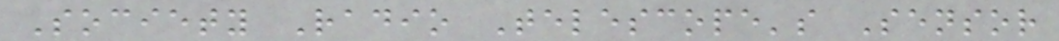Society Radio Telescope's Sensor
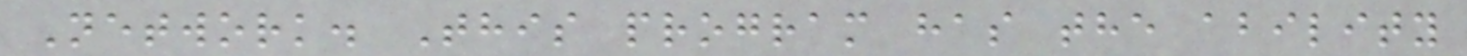Network. This program has the ability
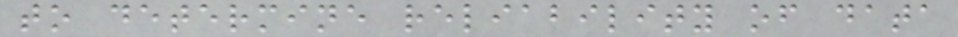to determine reliability of data
